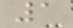1
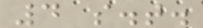4 s.t.
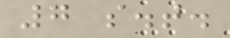7 s.t.
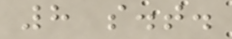8 s.t.
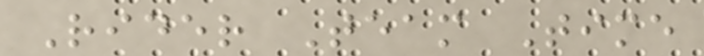Rider Team Time
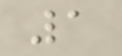1
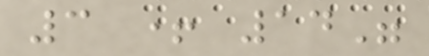3 + 14"
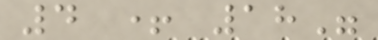4 + 18"
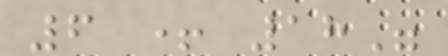6 + 18"
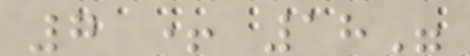7 + 18"
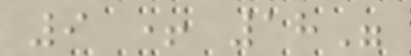9 + 18"
